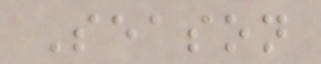Season
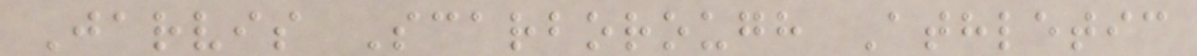Jarvis Scarborough Athletic
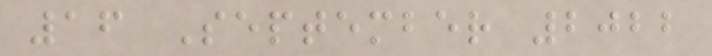16 September 2022
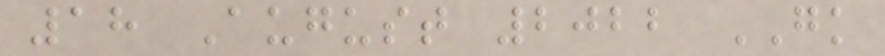18 August 2022 GK
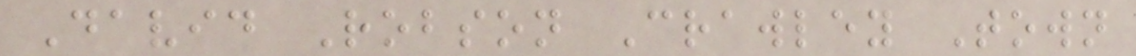David Robson Crawley Town
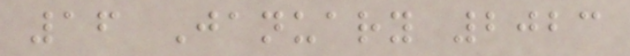16 January 2023
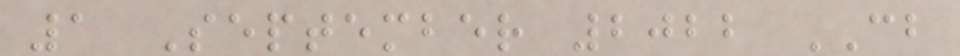1 September 2022 CB
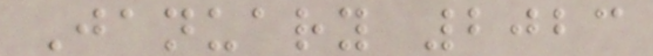January 2023
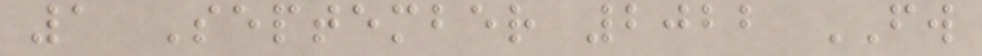1 September 2022 FW
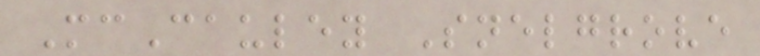McCauley Snelgrove
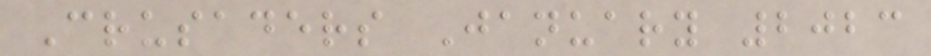Crusaders January 2023
